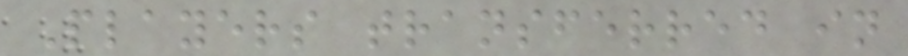Players transferred in
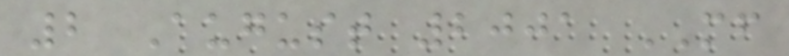2 August 2001 MF
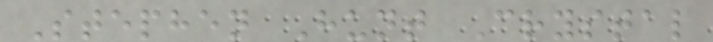Stephen Hunt Crystal
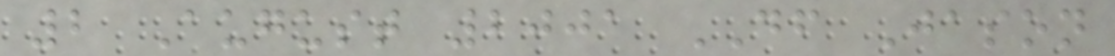2 August 2001 DF Jason
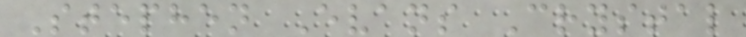Stephen Evans Crystal
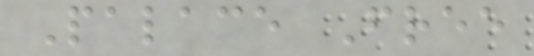Palace Free
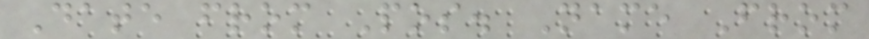Date from Pos. Name From
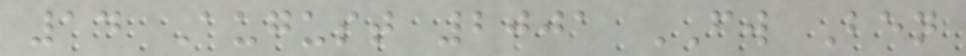14 August 2001 FW Ben
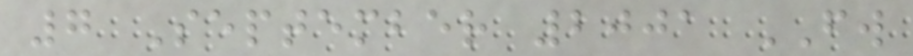7 September 2001 FW
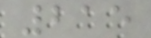215
